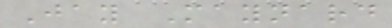Jay Maynard
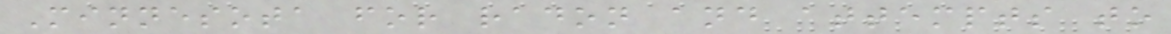Minnesota for radon and attempts to
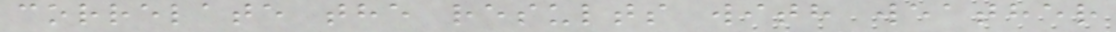correlate the results with weather
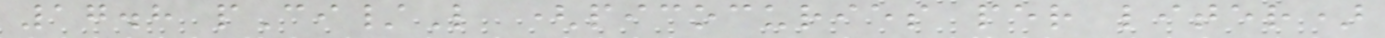17.8 pCi/L (picocuries per liter)
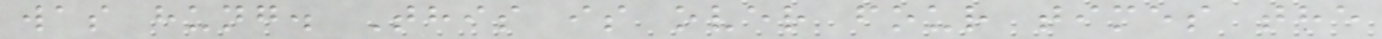was hung. This is over four times the
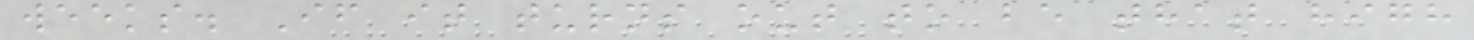weeks. If it turns out to be that high
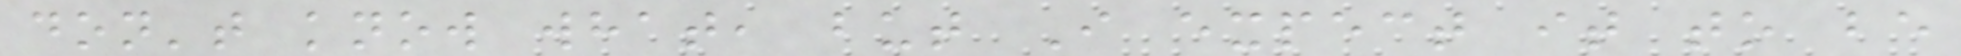don't know what, but I expect it to be
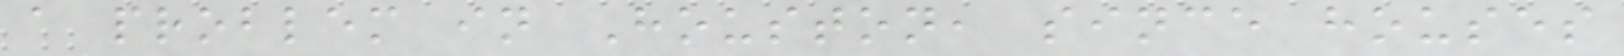a problem in Houston, since houses
